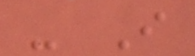- I
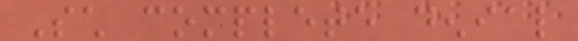Such complete denial
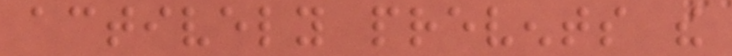actively prevents the
